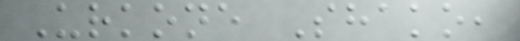Urkone Shako,
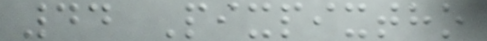44 Pixpixtho
